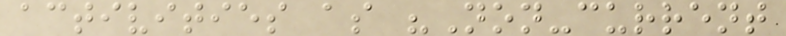activities as "Non-current
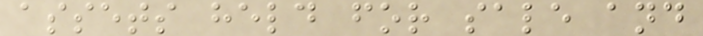assets held for sale and
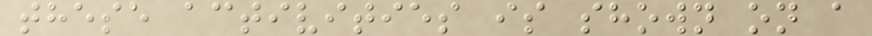these activities is shown on a
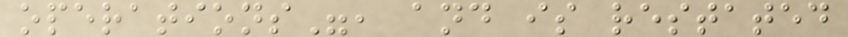operations", and is restated
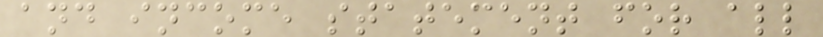and income statement for all
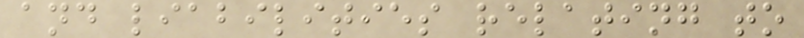and liabilities relating to
